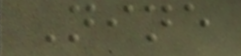Nine
